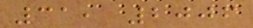31, 2006
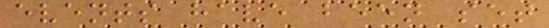events have been set
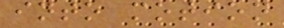into motion
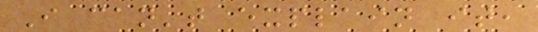I can't explain it,
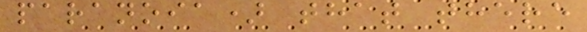paranoia) that there
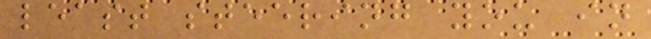least steering you in
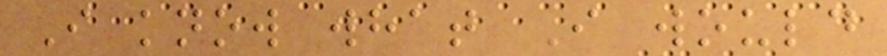I know what I would
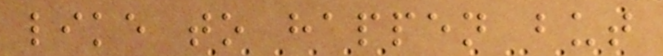like to happen but
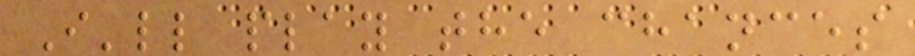I'll play the chances
